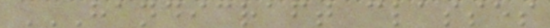HANDICRAFT CLASSES
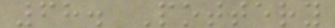68. Pottery
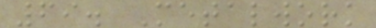69. Metalwork
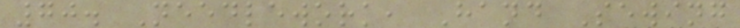70. Needlework, Hand Sewing
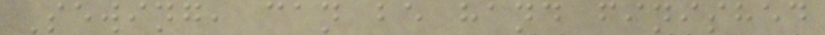Sewing, can be hand finished
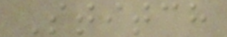Stitch
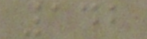142
